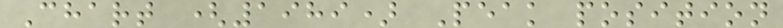Chart (1989) Peak position
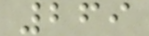269
